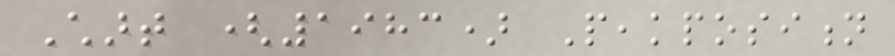Chart (1983) Peakposition
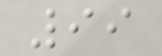99
